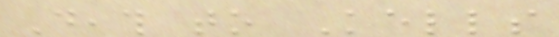Death to Kells
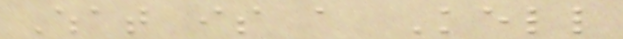What is a Kell
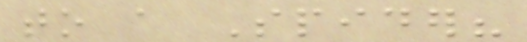to a Spider?
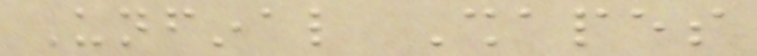Unfinal Shapes
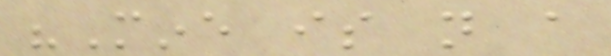"Mine is not a
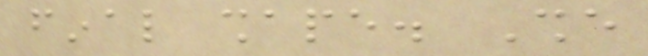final shape. She
